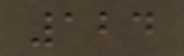124
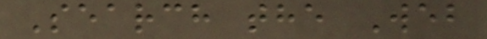Search the Web
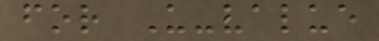for U-value
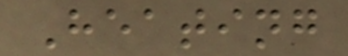Heating
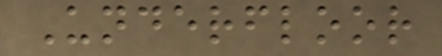Underfloor
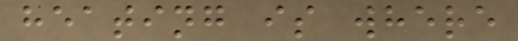heating is where
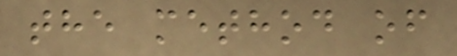the method of
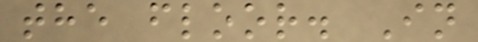the floor. In
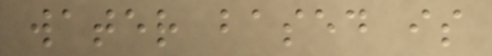water based is
